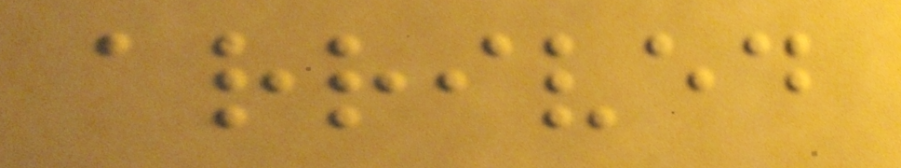arrived
